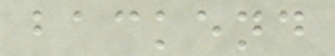backend
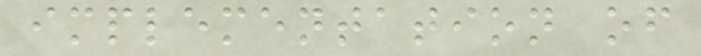implementation of
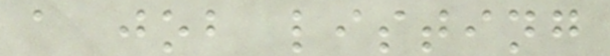a job listing
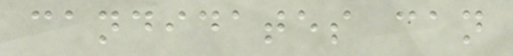candidates can
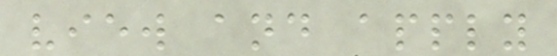view and apply
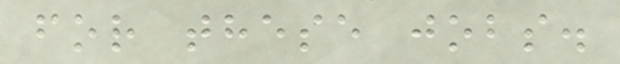for these jobs.
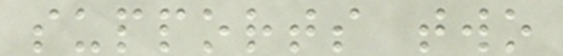supports two
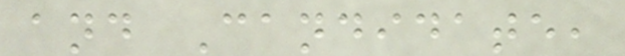and Candidate,
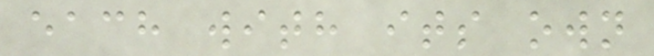each with its own
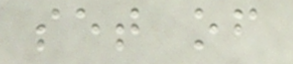set of
